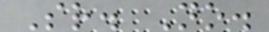Sr. No.
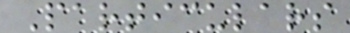Particulars
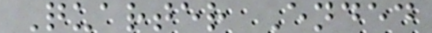Quarter Ended
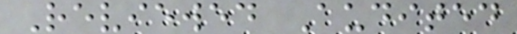Reviewed Audited
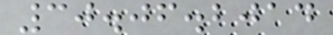30.06.2014
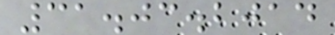31.03.2014
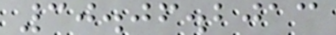30.06.2013
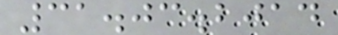31.03.2014
